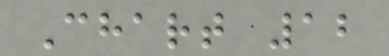Chart 12
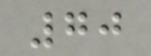70
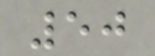50
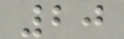20
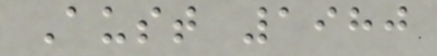Aust 1980
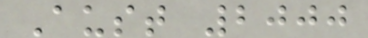Aust 2000
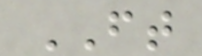FT
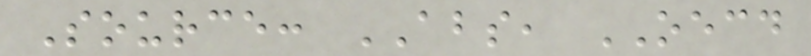Source: ABS, OECD
